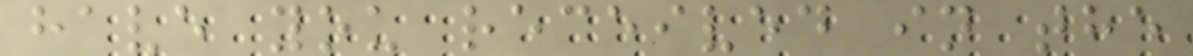have you received in the
